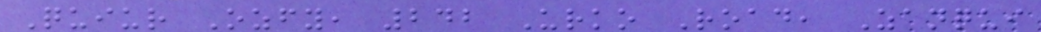Quiur Ozfy, 242 Urko Road, Zanqui
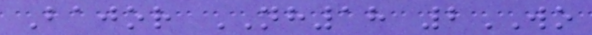Bajor NH18 2WO
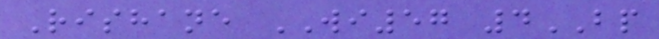Rishane WI57 4BP
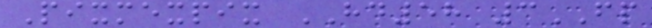Pixmexpix HD58 3FP
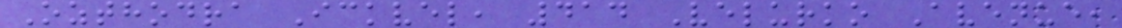Ozthodra Ickvel, 414 Velurko Avenue,
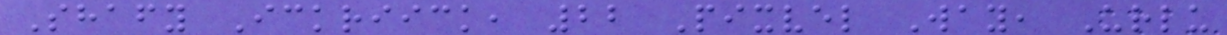Shafy Ickriick, 22 Pixvel Way, Urlu
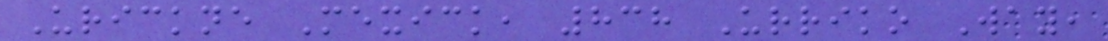Urickne Mexick, 838 Urriko Way,
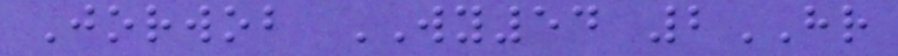Jorwob WY54 2HR
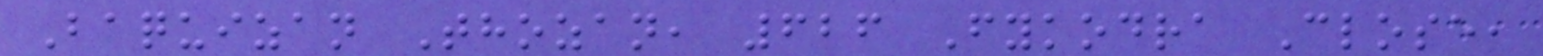Baquizan Thozan, 626 Fykodra Close,
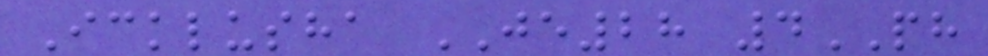Icklusha JE28 4PH
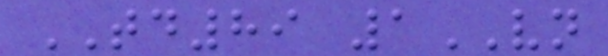TD89 1VN
